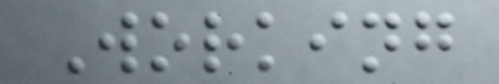Working
